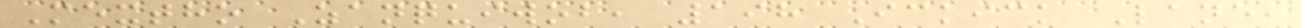Mextho Zanquiwob, 198 Ickick Lane,
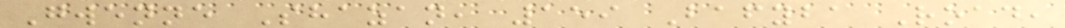Gwenne Shazan, 159 Bafyba Road,
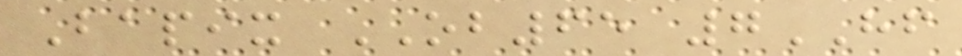Bapix OB65 7HF
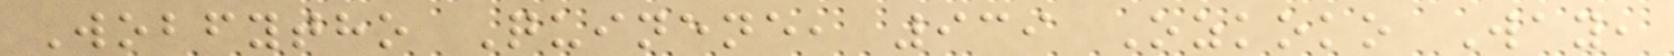Wobfytho Quinene, 939 Ozkoko Way,
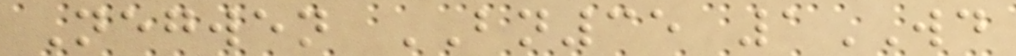Negwen BN35 1WD
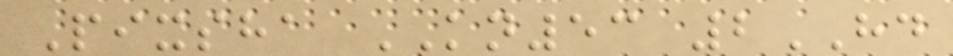Pixsha KN53 2HD
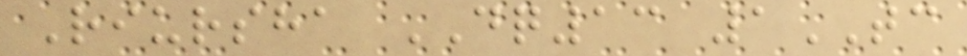Riursha DQ13 1TC
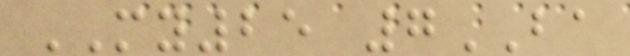MY25 7BA
